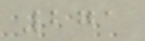271
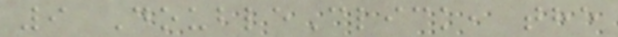9 DoubleClick, the
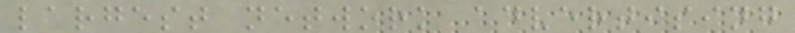largest network advertising
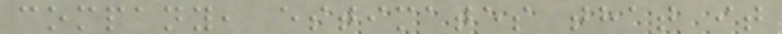company, estimates that it
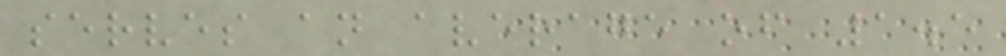serves an average of 1.5
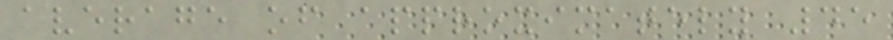average of approximately 45
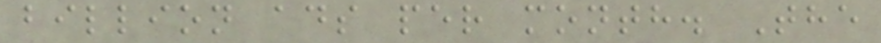billion ads per month. The
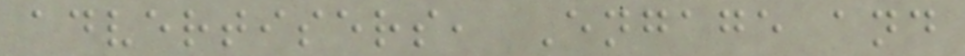advertisers, Engage and
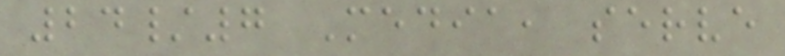24/7 Media, serve
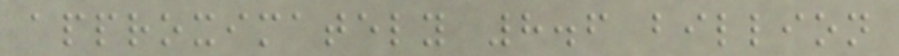approximately 8.6 billion
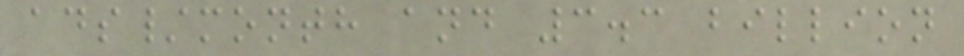ads/month and 3.3 billion
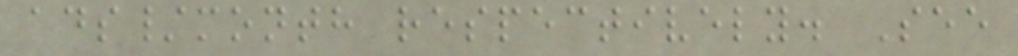ads/month respectively. See
